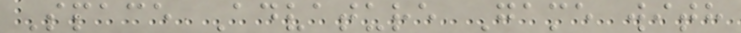Space Advature Game with
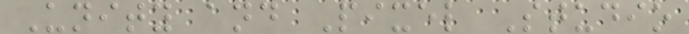Unity and Pixel Studio
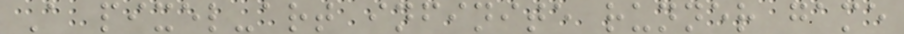A pixel-art infinite runner game
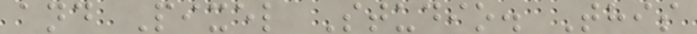and Pixel Studio. This
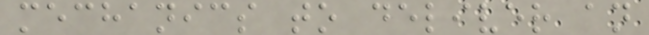mechanics to deliver an
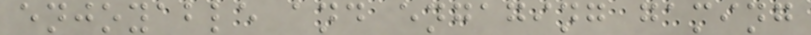enjoyable and engaging gaming
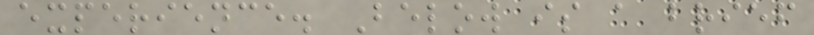experience. Below is a brief
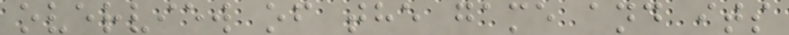overview of the game and its
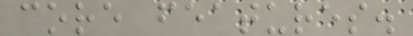core features.
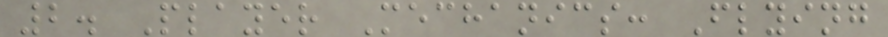2. Player Mechanics: Flying
